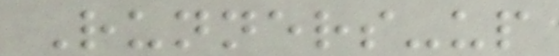Runners-up
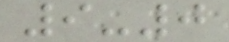9-0
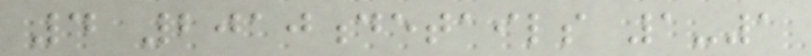4 2010details 1-1
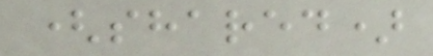(shared)
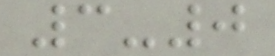3-0
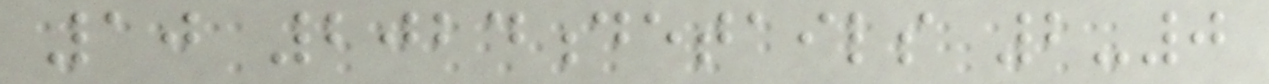10 2024details 2-0
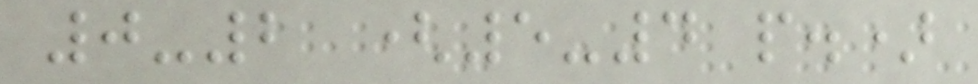0-2 (5-4 p.)
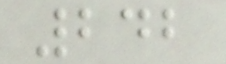242
